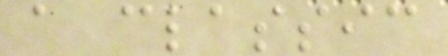a classic
